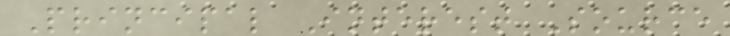Principal Interest Source
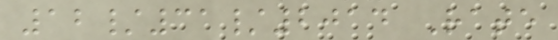12/31/2014 Rate
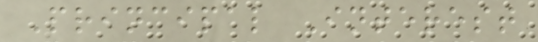Principal Interest
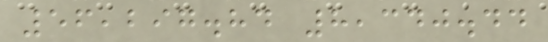56,297.84 8,340.44
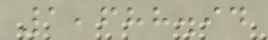1,688.94
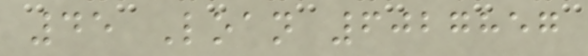45 Loan 6027857
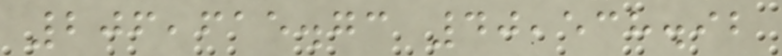206,615.73 40,538.92
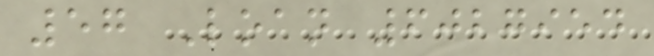57 Loan 6027954
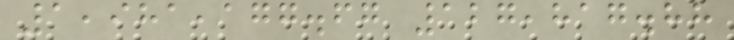1,981,177.67 127,817.88
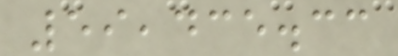59,435.33
